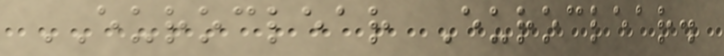EUROCLEAR Euroclear.
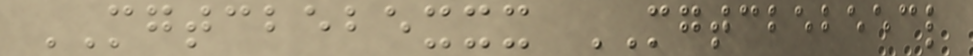MGTCBEBEXXX MGTCBEBEECL
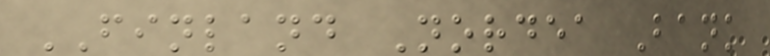FINLAND Nordea Bank
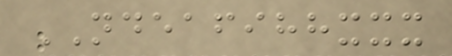NDEAFIHHXXX
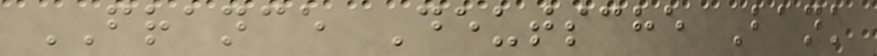FRANCE Deutsche Bank
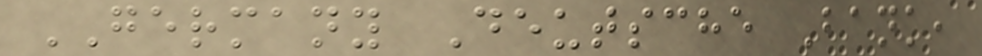GERMANY Deutsche Bank,
